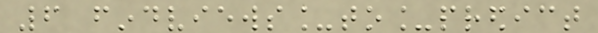6 findviews_to_predict
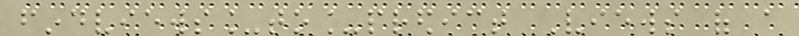findviews_to_predict Views of a
